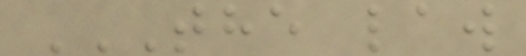THE LAW
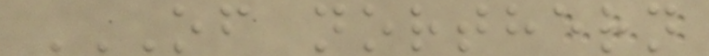OF NORTHERN
